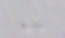-
